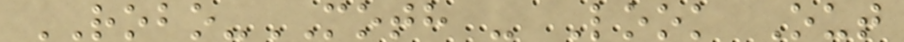ROBO-MOTH - Look Out
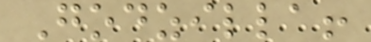Godzilla!
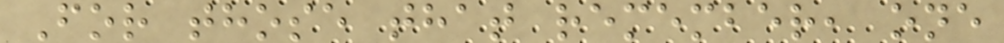For those that remember, one
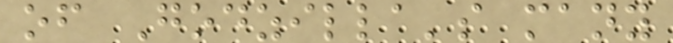of Godzilla's many
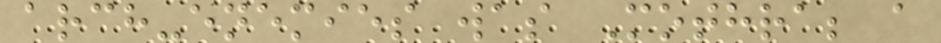arch-enemies was Mothra; a
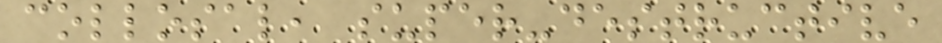collosal, super-destructive
